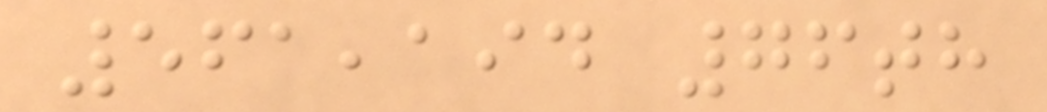561,194 76th
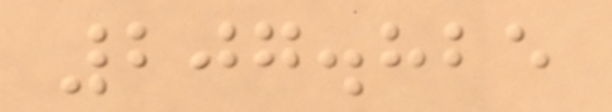207.825
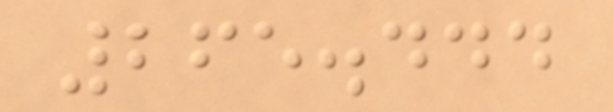265.444
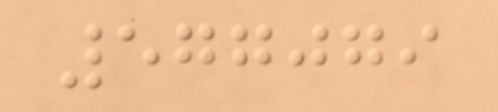577079
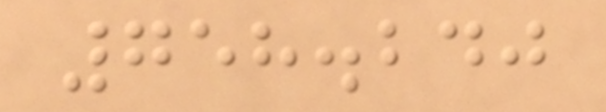758.240
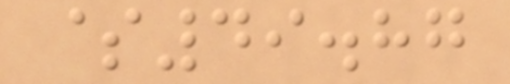$49.87
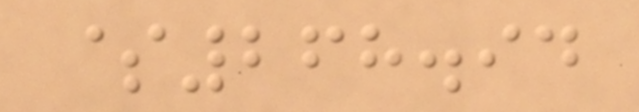$268.94
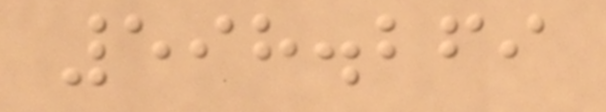598.269
